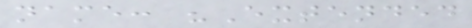name: "Extended
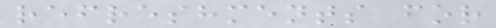refreshments for
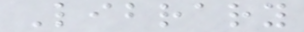Library
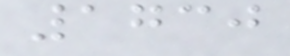1730
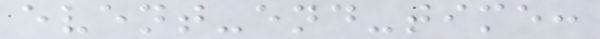event-end-time:
